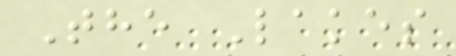The Lakes
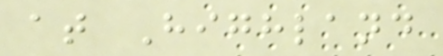at Highland
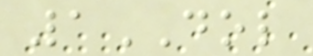1DOL
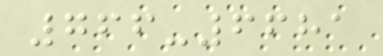766-6681
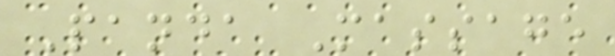Panda Massage
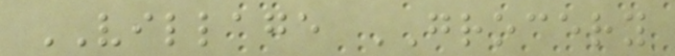VILLAGE GROCERY
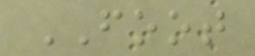FOOT
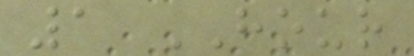1 HOUR
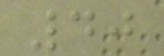40
